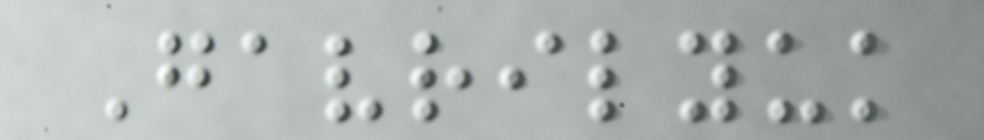Gavrilyuk
